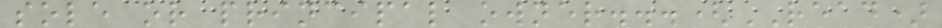sole or principal owner...(READ)
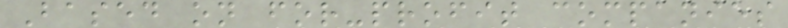Based on for-profit companies
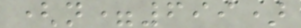(n=699)
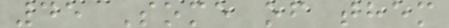45 Some of them
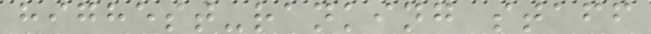highest-ranking staff
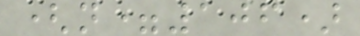(n=106)
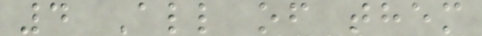4 All of them
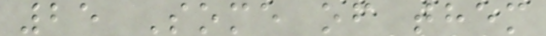25 Some of them
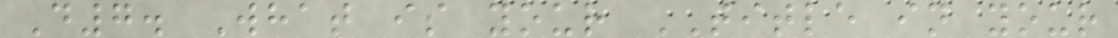D7. What is your TITLE in your
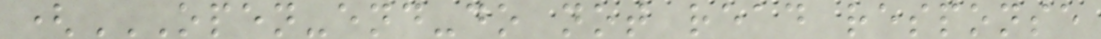(OPEN-END-DO NOT READ RESPONSE
